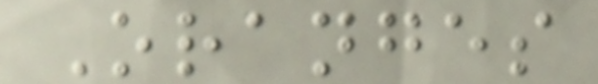Oranges
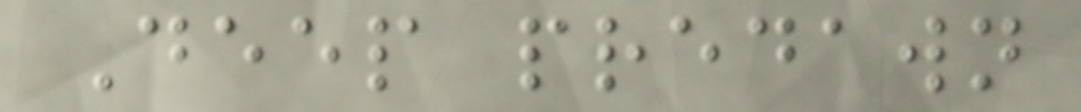Deep predawn
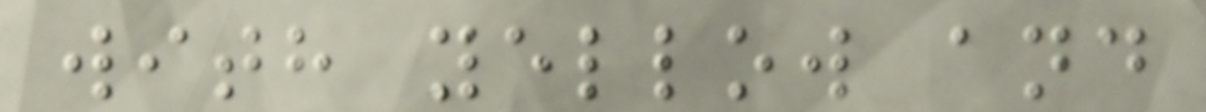with yellow and
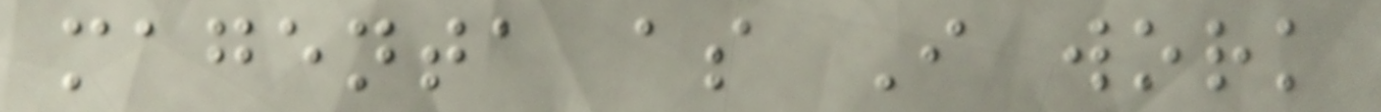magenta as I work
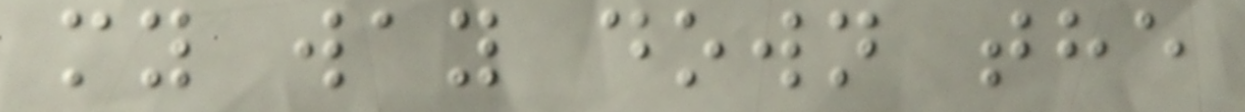my way down the
